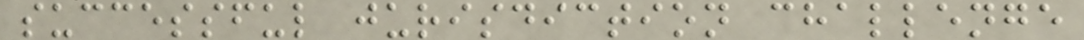successful jurisdiction challenge
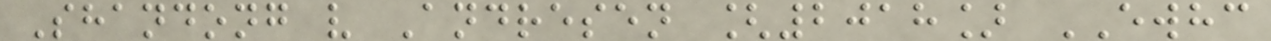Shandong v Andresen [2018] EWHC
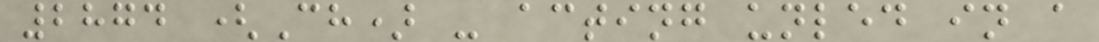2874 (Ch) - acting unled in a
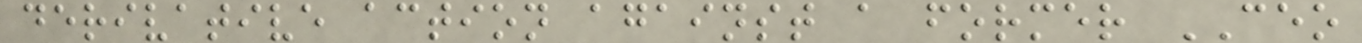derivative action against a former CEO
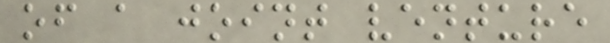of a joint venture
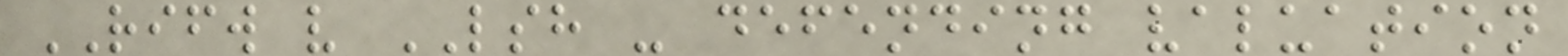RIFW v LSH - defending valuation
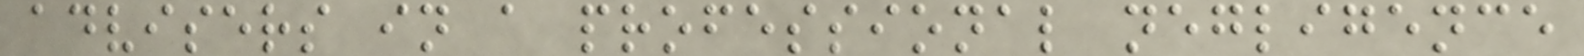advisers in a professional negligence
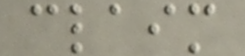claim
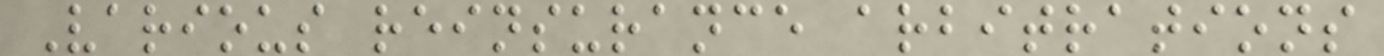Various reinsurance arbitrations
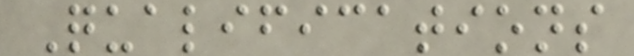Qualifications
